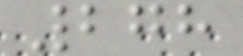278
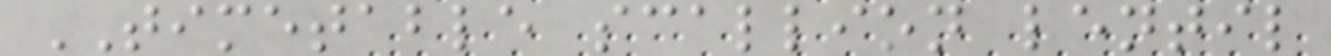TIMETABLE scallion lentil
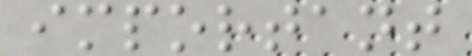important
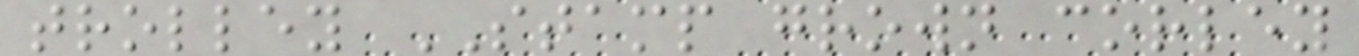trolley STAMP grown corley
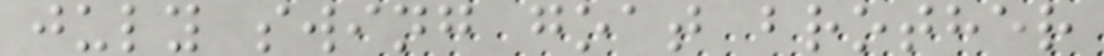july swing goat brother
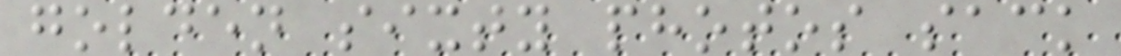golden sixty photos sack
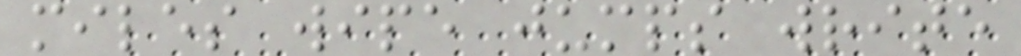miles wipe jumps write
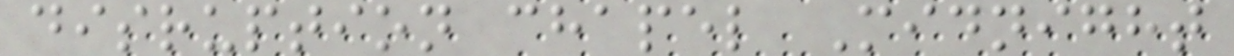disruption chapel Midnight
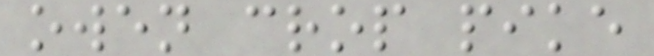owen crop pike
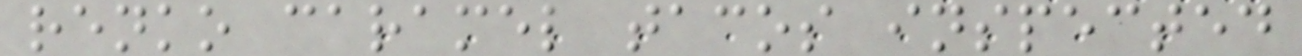renko caramel tacos inspected
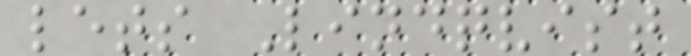lets Lindqvist
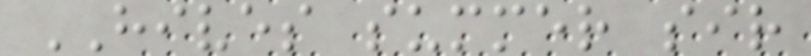HIVES summer sir
